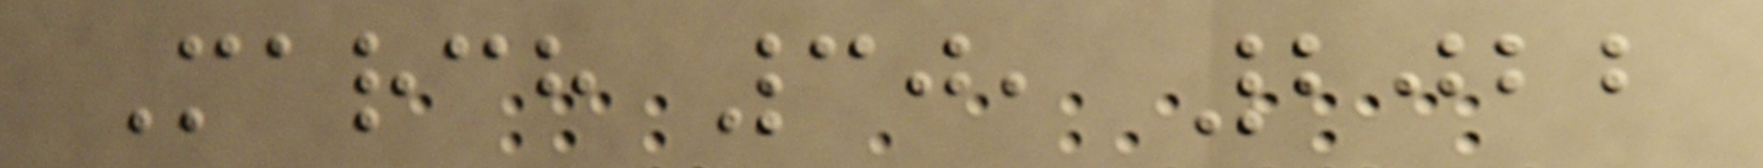March 30, 2022
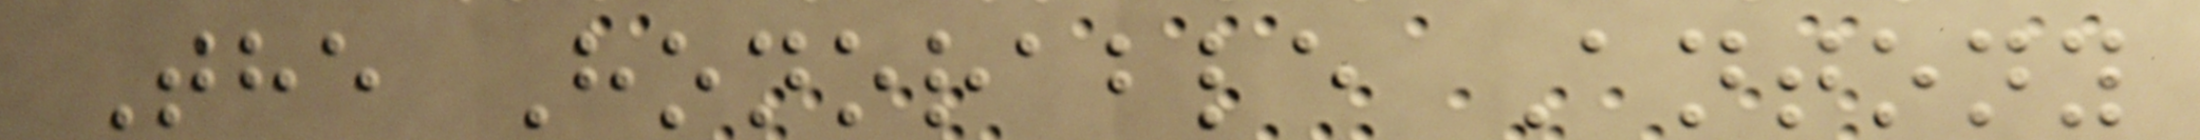The Honorable Antony
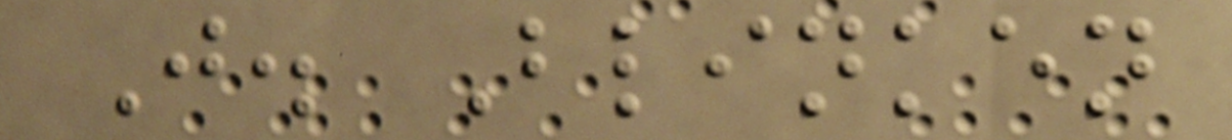J. Blinken
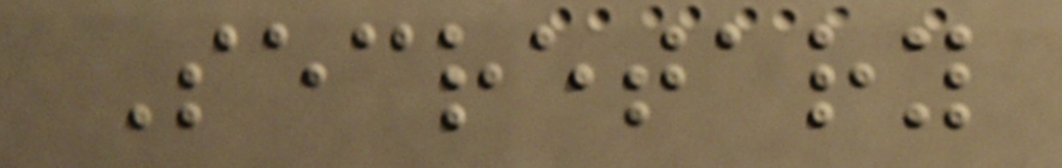Secretary
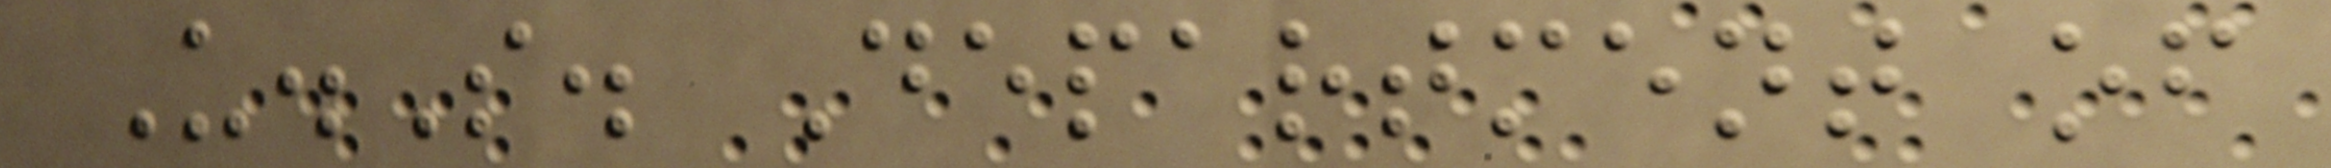U.S. Department of
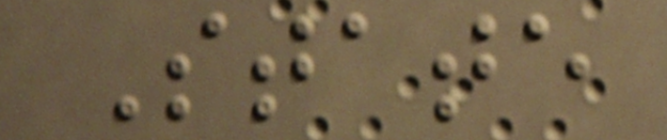State
